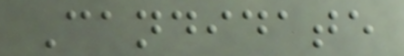Candidate
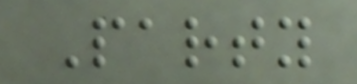Party
